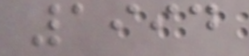1994
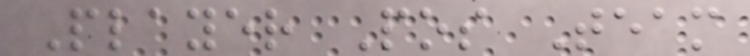Player Pos Team
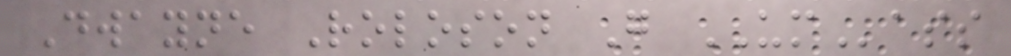Dwayne Roloson G UMass
